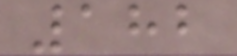182
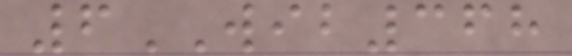6WIB368
